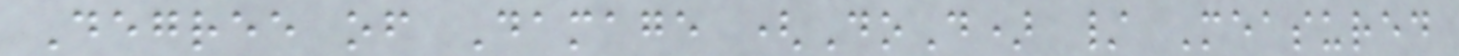Degree of Damage (DoD) / Measured
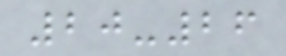20-26
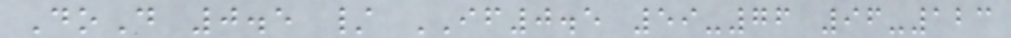DoD 0.5 / IF0.5 59-76 96-123
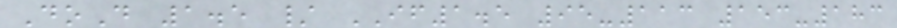DoD 1.5 / IF1.5 95-113 153-183
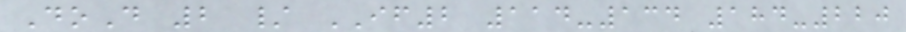DoD 2 / IF2 114-134 184-220
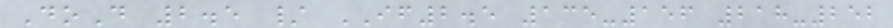DoD 2.5 / IF2.5 135-156 218-252
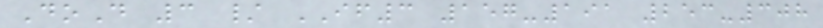DoD 3 / IF3 157-191 253-308
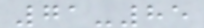71-85
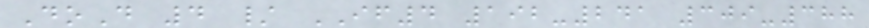DoD 4 / IF4 192-241 309-388
